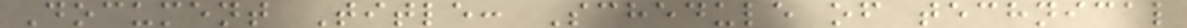Document Title: Schedule of technical
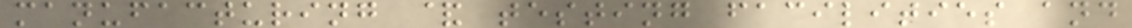manufacturing & testing facilities and
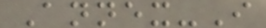Annex-I
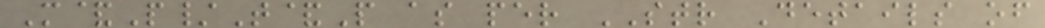M&P/T&P as per STR Details of
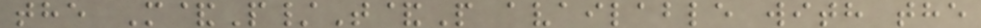the M&P/T&P available with the
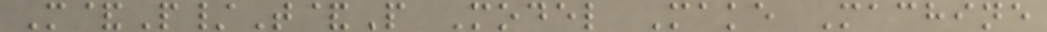M&P/T&P Model Make Machine
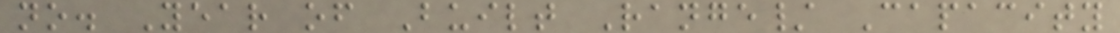no. Year of Built Range/ Capacity
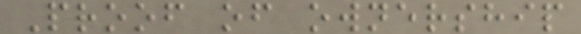Proof of ownership
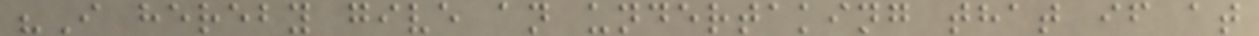"I hereby give an undertaking that if at
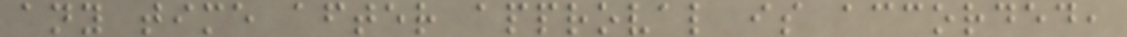any time after approval is accorded,
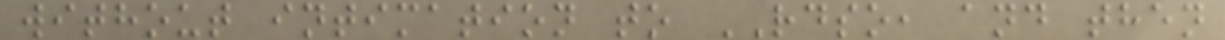without intimation to RDSO, and then
